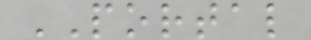PORTAL
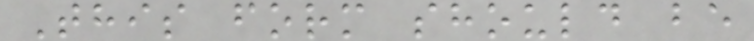This form should be
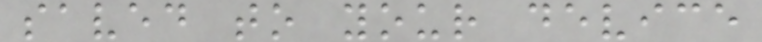saved to your device
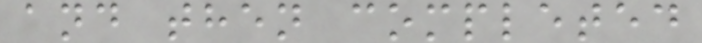and then completed
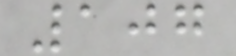107
